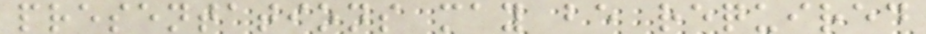presentations may be required
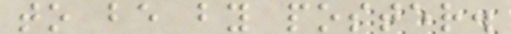to be by poster.
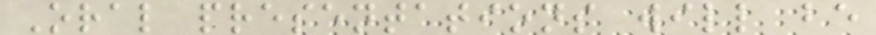Oral presentations will be
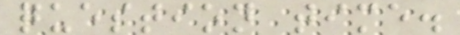question time.
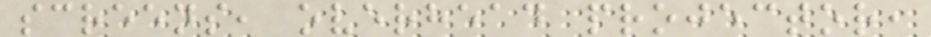screens, overhead projector,
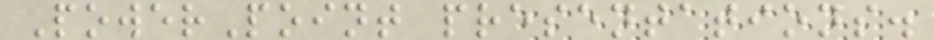PowerPoint presentations.
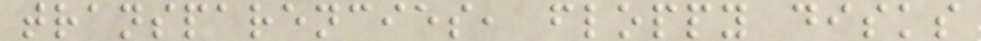transparencies, floppy disks
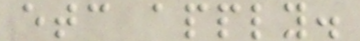etc apply.
